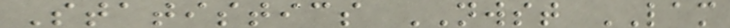Statistics NWST LAM
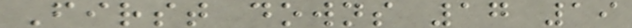First downs 17 19
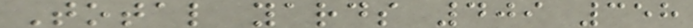Total yards 409 358
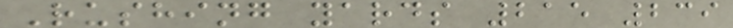Rushing yards 215 239
